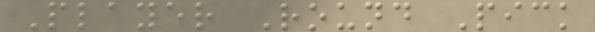Player Round Pick
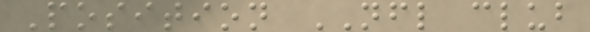Position NFL club
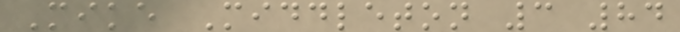Mike Middleton 3 84
